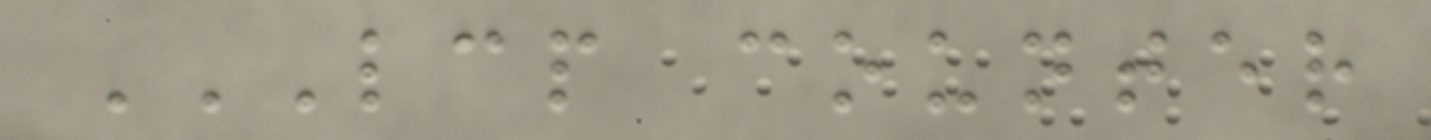LCP COUNTER
